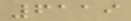6119
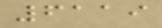6119
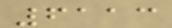6113
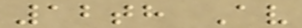12th Av
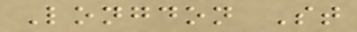Longdon St
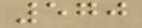570
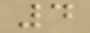4
